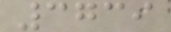3739
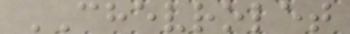CHEVROLET
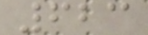623
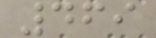469
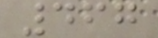467
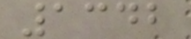1342
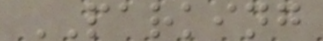PARKING
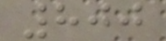800
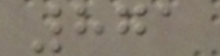871
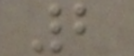2
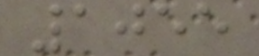1055
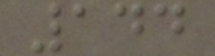144
